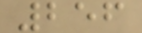256
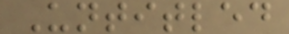Untitled
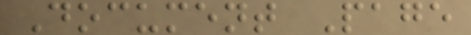Document Page
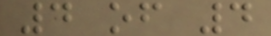4 of 4
